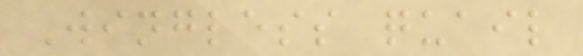Wingless quail
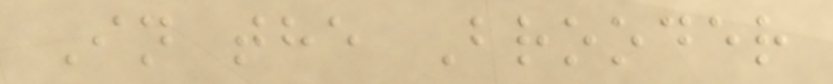In the Brooder
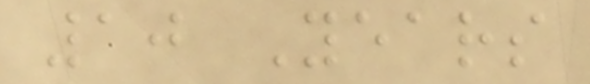10 Years
